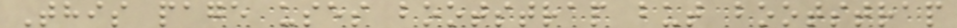This page uses bootstrap but bootstrap
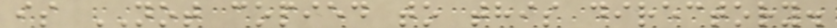is NOT copied to this directory.
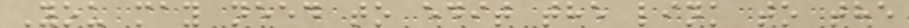You may need to edit the link to the
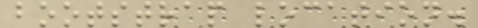bootstrap location.
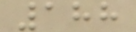188
